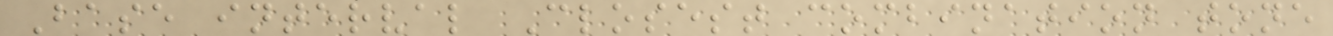Base interval Closest combination tone
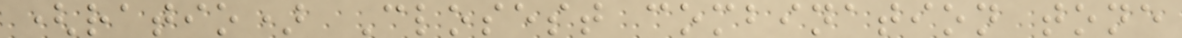(ratio) Closest combination tone
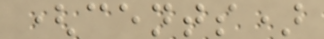(cents)
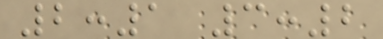2:1 3:2
